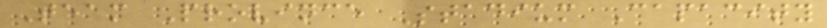Team Province Stadium Capacity
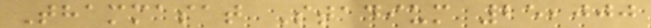Thammasat Stadium 25,000
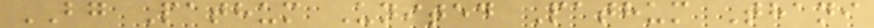BG Pathum United Pathum Thani
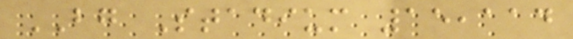BG Stadium 15,114
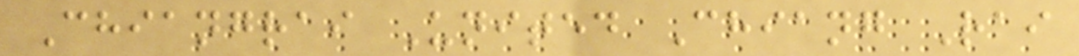Chiangrai United Chiang Rai
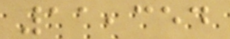11,354
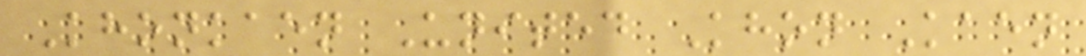Khonkaen United Khon Kaen
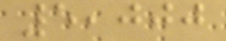5,000
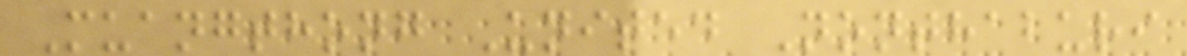Muangthong United Nonthaburi
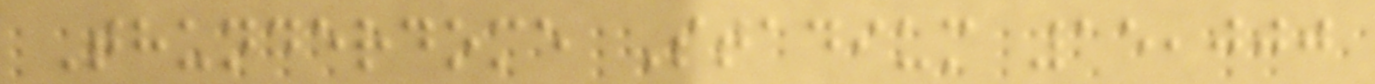Thunderdome Stadium 15,000
